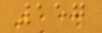157
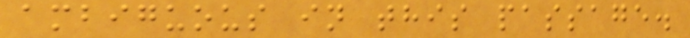ambiguous in this passage.
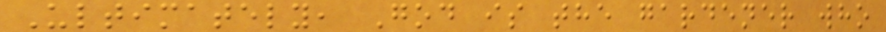Ultimately, God is the gardener who
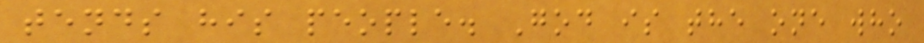tends his people. God is the one who
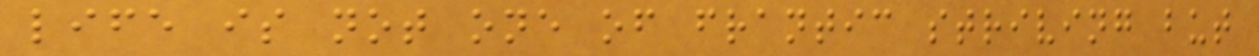life is not one of frantic striving but
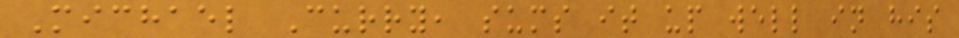Michael Curry, sums it up well in his
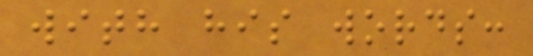with his words:
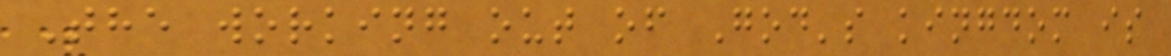The working out of God's kingdom is
